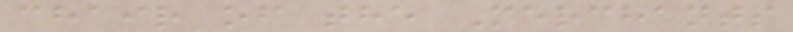chair of the Merchants
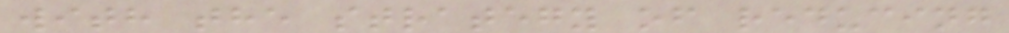with the strategy of reducing
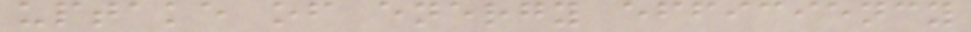uptake of energy efficiency
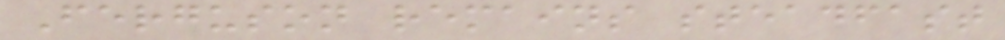Ferguson remains steadfast
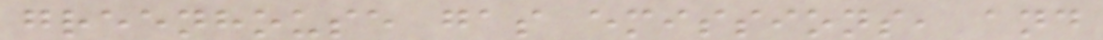greenhouse gas emissions, and
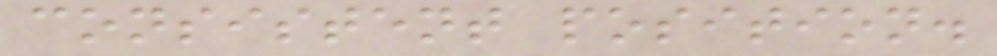consistent position.
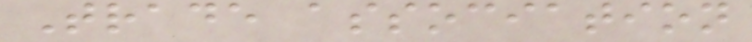Trade association
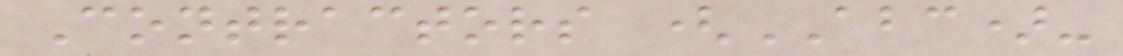Contractors (ABC)-
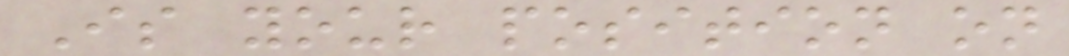Is your position on
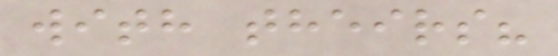with theirs?
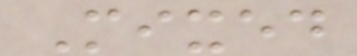Mixed
